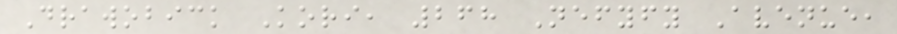Drawobick Kori, 268 Nefyfy Avenue,
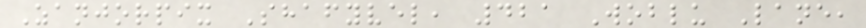Zanjorpix Shafyvel, 421 Woblu Lane,
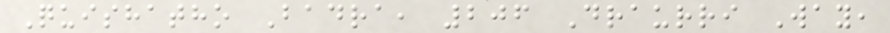Quishatho Badra, 206 Draurri Way,
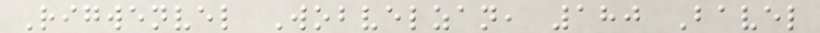Rigwenvel Wobvelzan, 180 Bavel
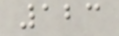123
